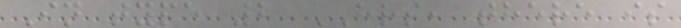In type 2 HRS, there is
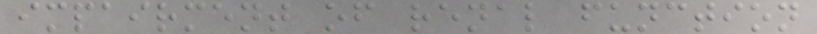impairment of renal function
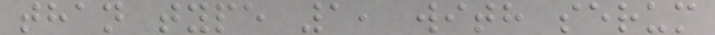than type 1, with serum
